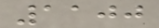1100
